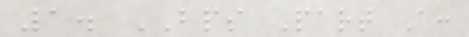1. BPS Part A:
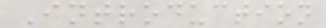Introduction
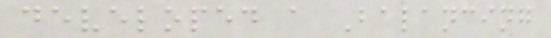developed a Balancing
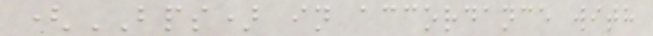(BPS) in accordance with
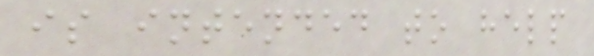is intended to help
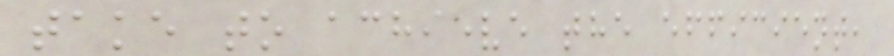take to achieve the efficient,
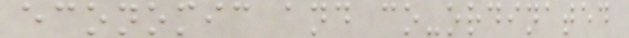economic and co-ordinated
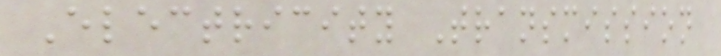Electricity Transmission
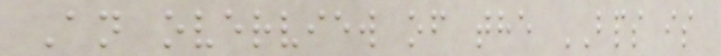An overview of the BPS is
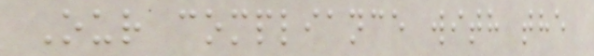Our compliance with the
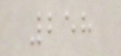258
